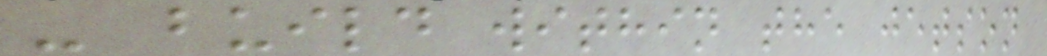- build within the jetson
